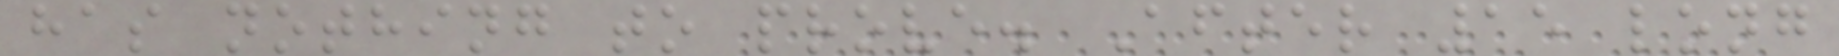has nothing to prove. After 15 long
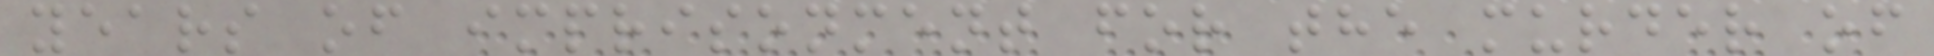years of imprisonment for the murder of
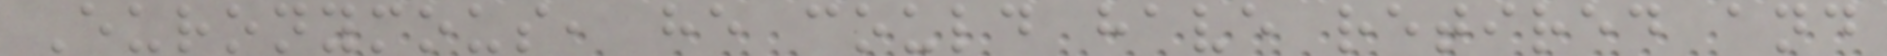Euronymous, he could have retired and
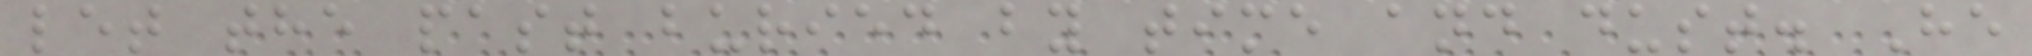let the past buried by time and dust. He
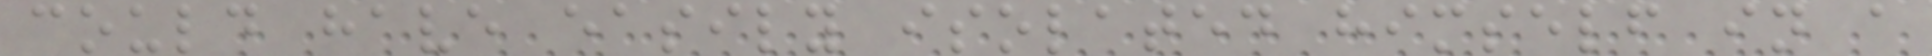could have easily isolated himself in a
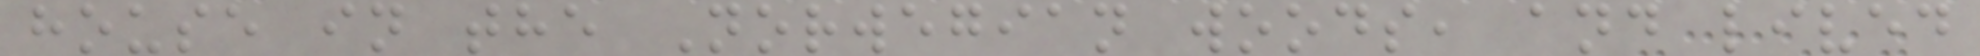house in the Norwegian woods, and lived
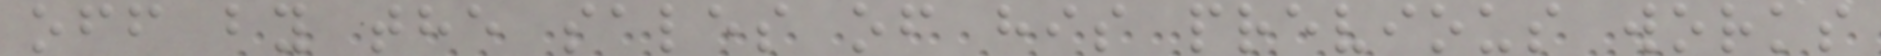off by the sales of his previous works
